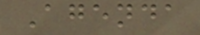Agenda
